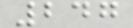247
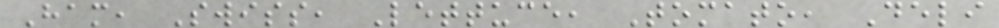Ham, Swiss, Lettuce, Tomato, Deli
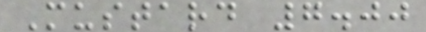Mustard 7.00
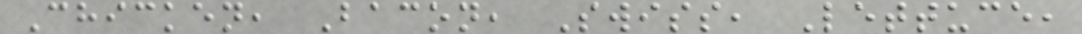Chicken, Bacon, Swiss, Lettuce,
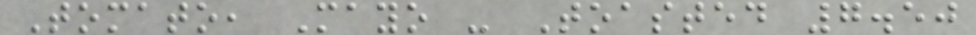Tomato, Mayo - Toasted 7.50
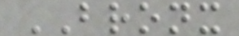BRONX
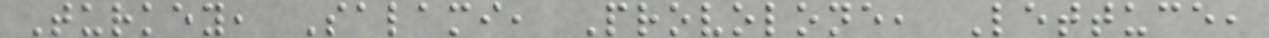Turkey, Salami, Provolone, Lettuce,
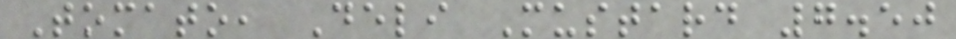Tomato, Deli Mustard 7.50
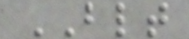BLT
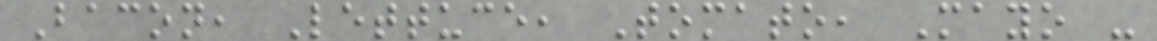Bacon, Lettuce, Tomato, Mayo -
